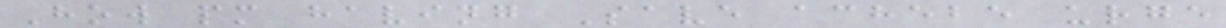How pm having Save achebe urge
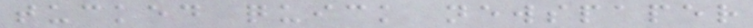tucked quick newspaper
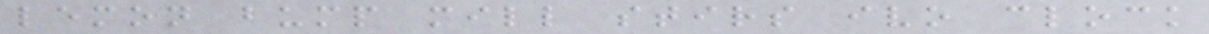lemon bump mill stirs ivo clock
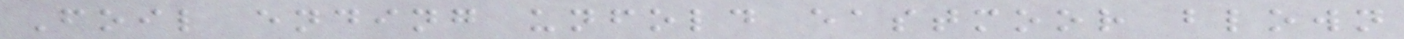Foil ending unfold eastmoor blown
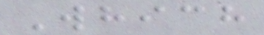Which
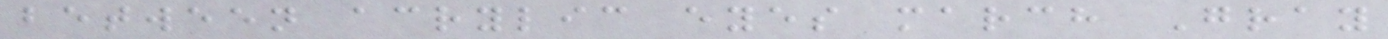between acrylic eyes march Gray
